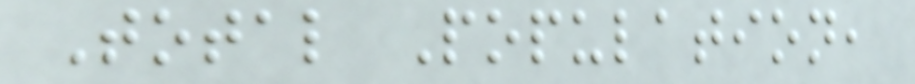Total Population,
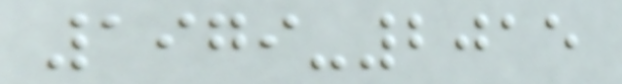1979-2015
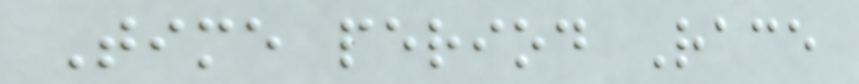Time period Race
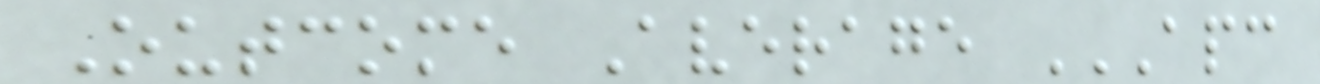Outcome Average APC
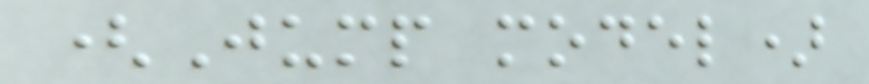(Jump model)
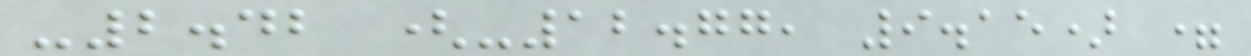-2.42 (-12.77, 9.15) =
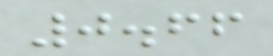0.66
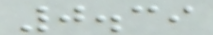0.39
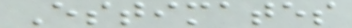Estimates
